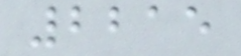2215
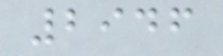2946
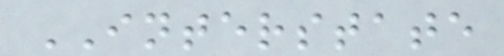INTERSTATE
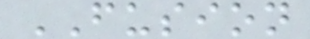FUSION
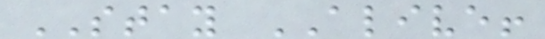STAY ALIVE!
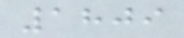1809
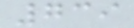739
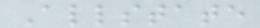Allstate
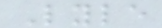Lyle
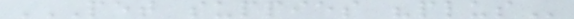PET SUPPIES "PLUS
